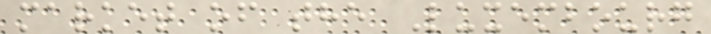market of the Luxembourg
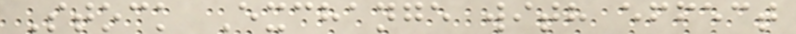Stock Exchange with effect
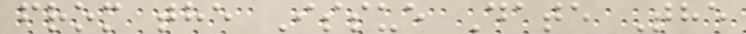from the Issue Date The
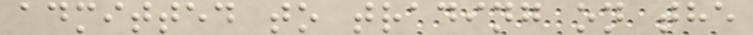admitted to trading on the
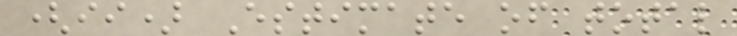(ii) Estimate of total
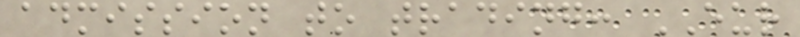admission to trading: EUR
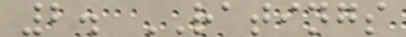2. RATINGS
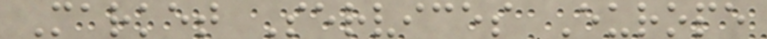Market Services Europe
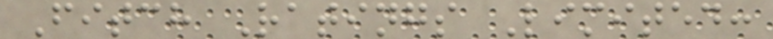Fitch Ratings Limited:
